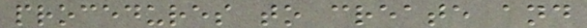procedures to create and
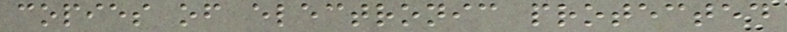copies of electronic protected
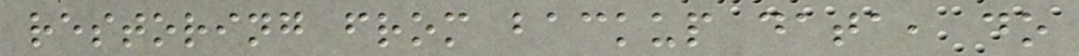restoring from backup data, do
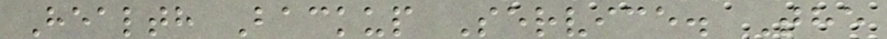Health Backup Service. The
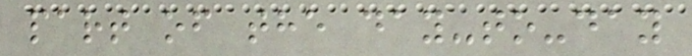part of the day-to-day
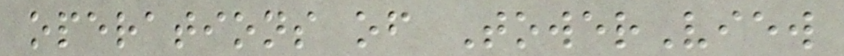operations of TowerView
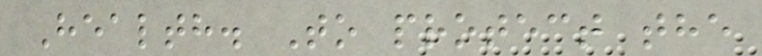Health. To protect the
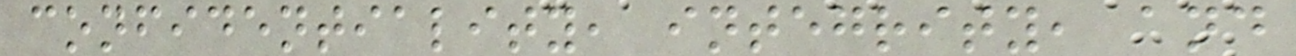confidentiality, integrity, and
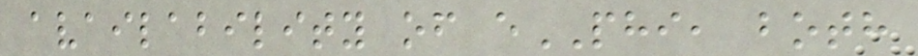availability of ePHI, both
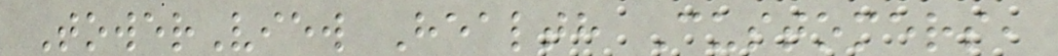TowerView Health Customers,
